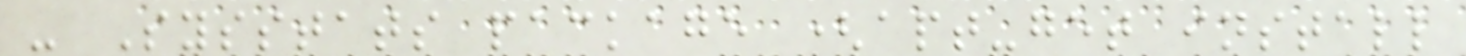- Sysstats package (apt-get install
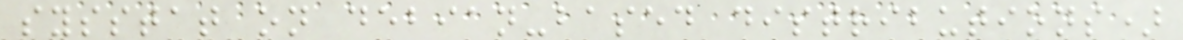sysstat on debian-based distributions)
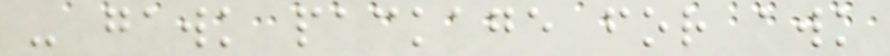- gawk package for awk
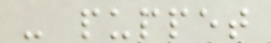- puppet
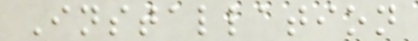Installation
